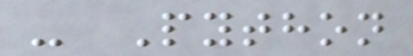- Python
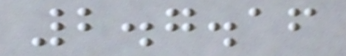2.7.16
